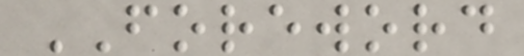FOREWORD
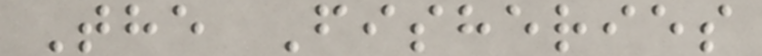The Fisheries
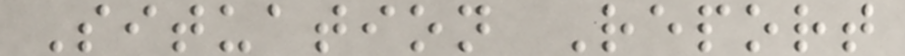Situation Report
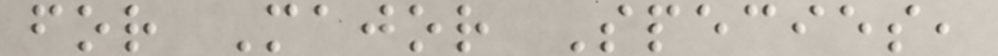for Major Species,
